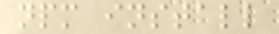npm install
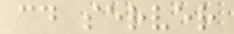cd server
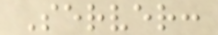Server:
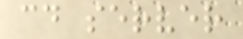cd server
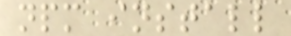npm install
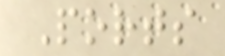Ports
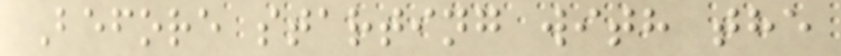Before starting with the
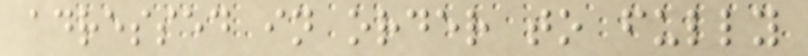adressed in order to fully
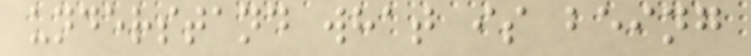understand what is being
